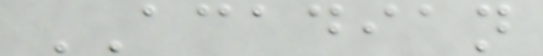ACADIAN
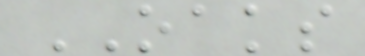OAKS
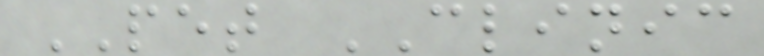PET CLINIC
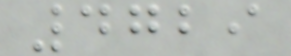4729
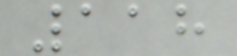118
